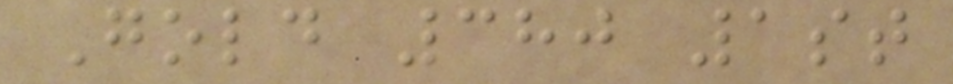Gold 380 1st
